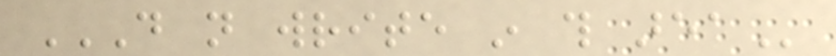DO NOT WRITE IN THIS AREA
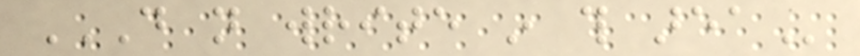DO NOT WRITE IN THIS AREA
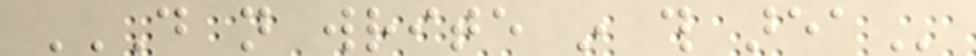DO NOT WRITE IN THIS AREA
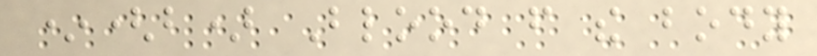*(b) Blood from the body
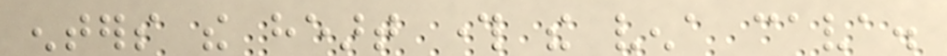enters the heart through the vena cava.
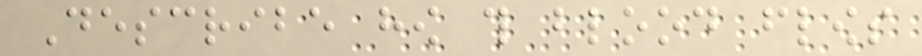Describe how this blood flows
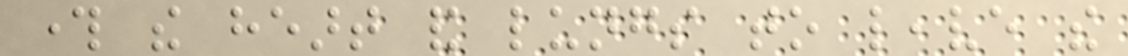through the heart and lungs to leave the
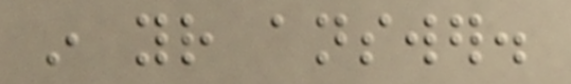in your answer.
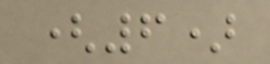(6)
